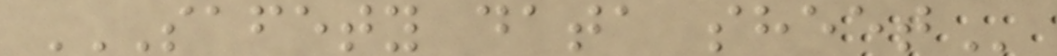SAFETY DATA SHEET
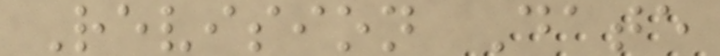Revision Date
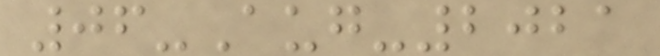06-Aug-2021
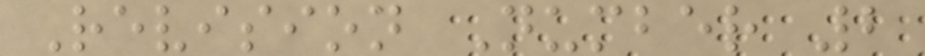Revision Number 2
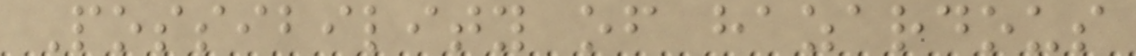Possibility of hazardous
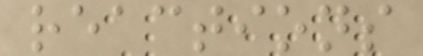reactions
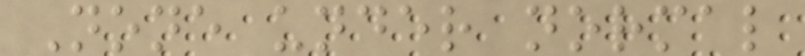None under normal
